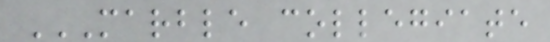MARBLE COLLEGIATE
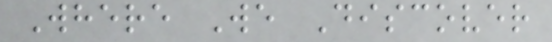Where We Discover
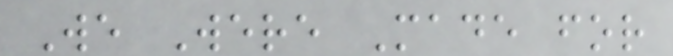We Were Made for
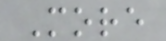More
